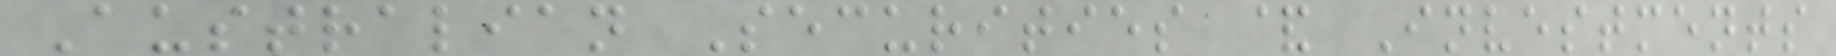Australian Securities & Investments
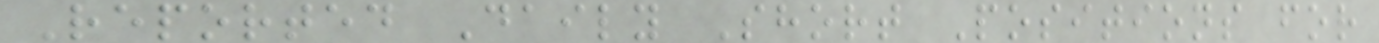Reported Daily Short Positions for
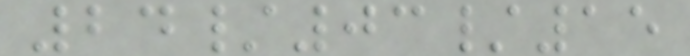24/03/15
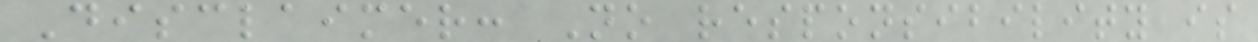Disclaimer: No responsibility is
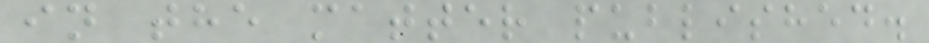in the matter published.
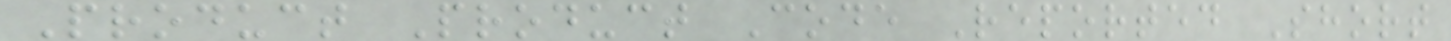Product Product Code Reported Short
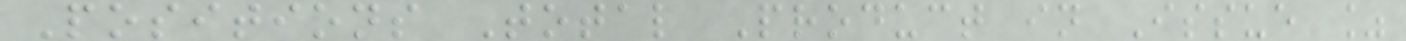Positions Total Product in Issue %
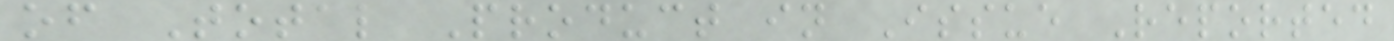of Total Product in Issue Reported
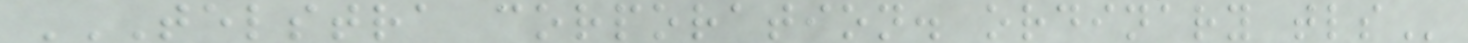TELSTRA CORPORATION. ORDINARY TLS
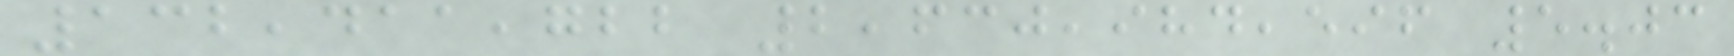132,411,722 2,630,984,596 5.03
